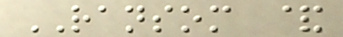RANSOM &
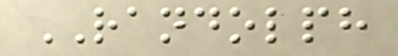RANDOLPH
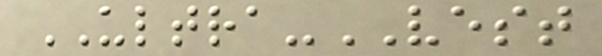ULTRA-VEST
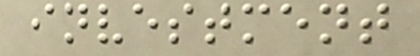investment
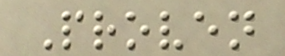Proven
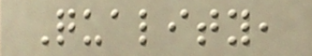Quality,
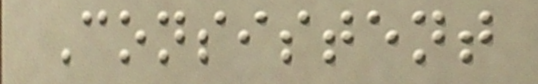Consistent
